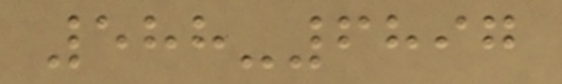588-6897
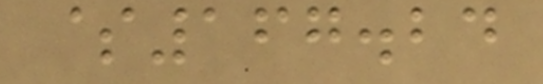$167.24
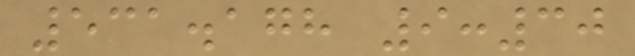531.178 9:30
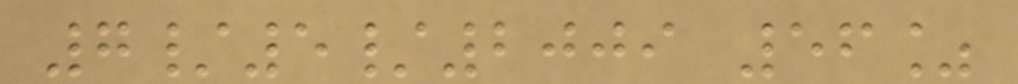7/5/2009 56%
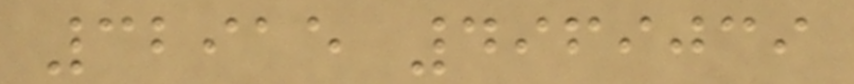32915 4969039
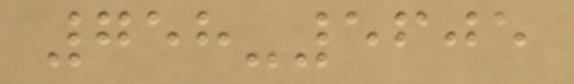758-5605
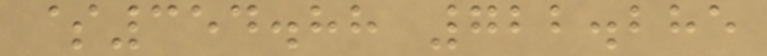$354.88 722.285
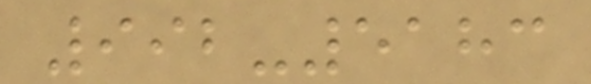992-5183
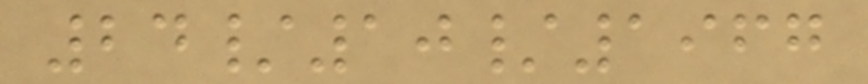24/10/1967
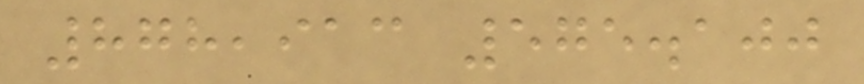878,913 575.100
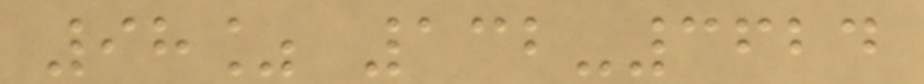98% 132-3624
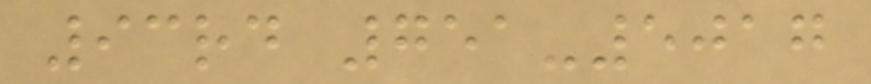93rd 751-5017
